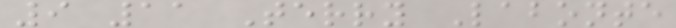9 11 Terry Labonte
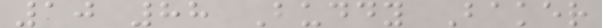10 88 Buddy Baker
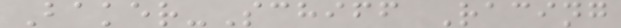Baker-Schiff Racing
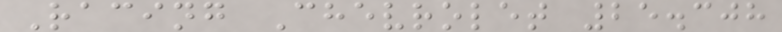Racing Chevrolet 25.308
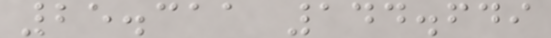25.311 144.649
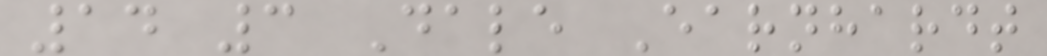14 3 Dale Earnhardt
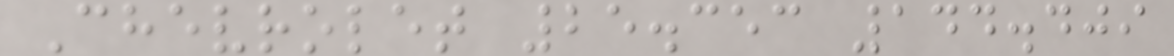Chevrolet 25.353 144.409
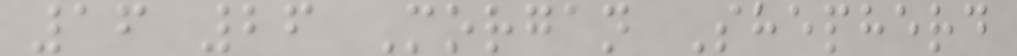16 26 Morgan Shepherd
